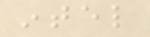intel
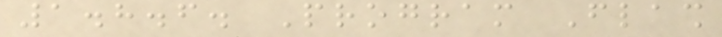1.8.6. Program Flash
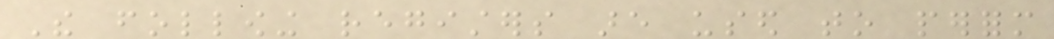The following registers are used to perform
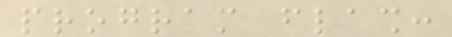program flash:
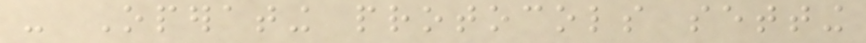- Operating protocols setting
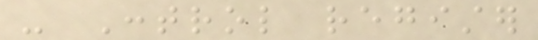- Control register
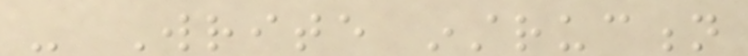- Write instruction
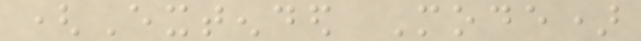(Extended Mode)
